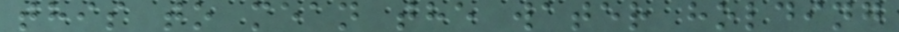this to mean the water holding
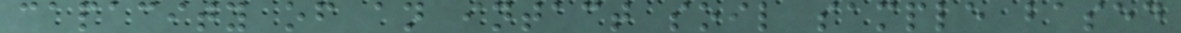capacity of an intact soil sample based
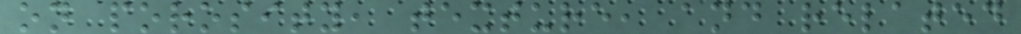on porosity, texture, and related
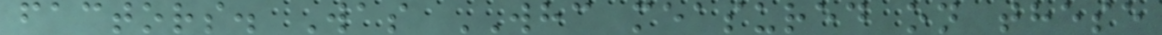factors. Was WHC measured on these
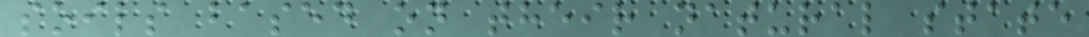soils based on their natural state
